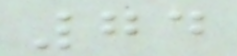74
